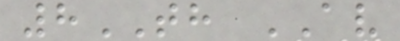8TH AV
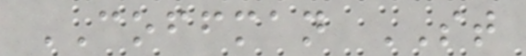COFFMAN ST
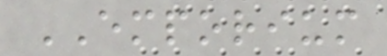EMPORIUM
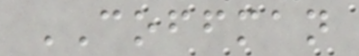COFFMAN
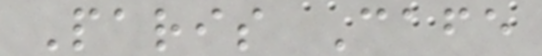Paris Cafe
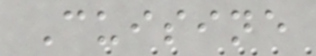Cuisine
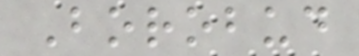Borobud
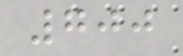700
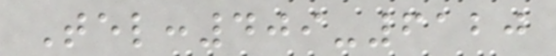Tel:409-6120
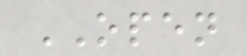OPEN
